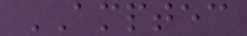AMPTEC
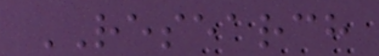RESEARCH
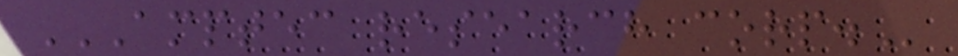AMPTEC RESEARCH CORP.
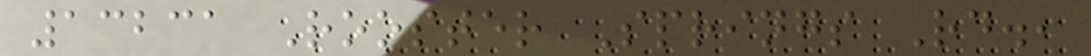13231 Rooster Springs Rd.,
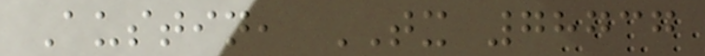Austin, TX 78737
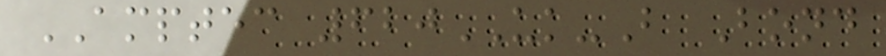AMPTEC 620UK-B Bond
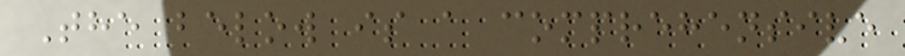The below is a comprehensive
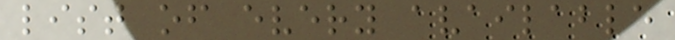list of every available
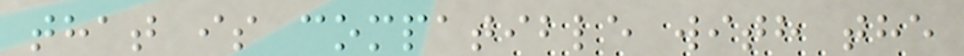that is compatible with the
